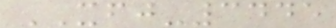XFJ-3445
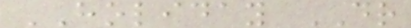HOLIDAY DR
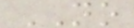NO
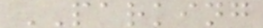PARKING
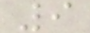9
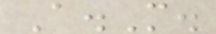A.M.
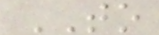TO
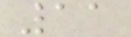11
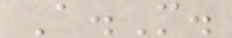A.M.
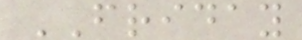FRIDAY
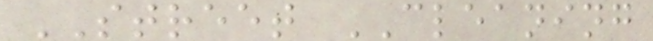STREET CLEANING
